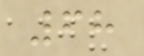68
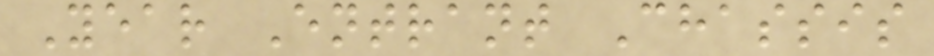Year Entrant Chassis
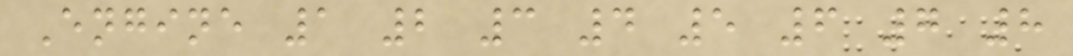Engine 1 2 3 4 5 6 7 8
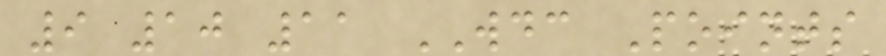9 10 11 WDC Points
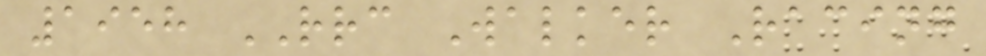1958 RRC Walker Racing
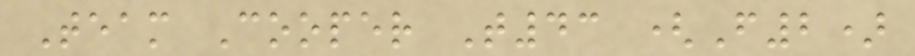Team Cooper T43 (F2)
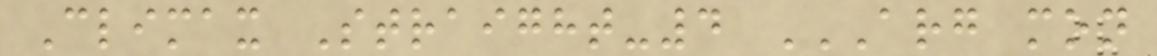Climax Straight-4 ARG MON
